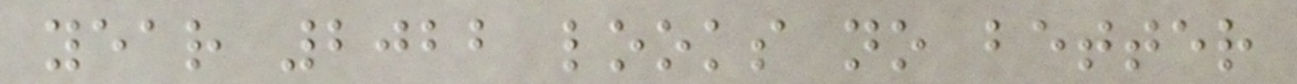year 2022 looks no better
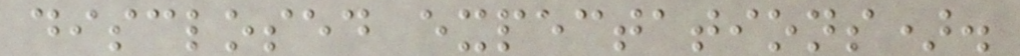disclosed expectations).
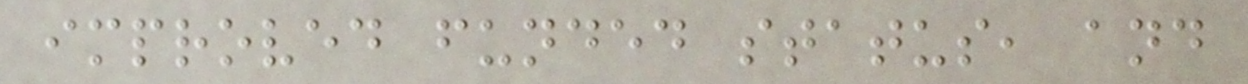improved funded status, and
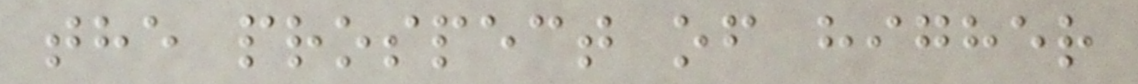the prospect of higher
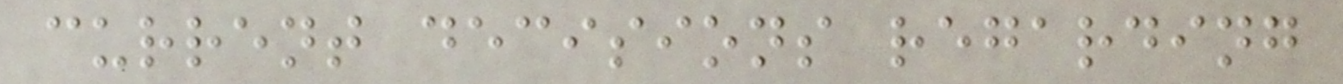current decisions regarding
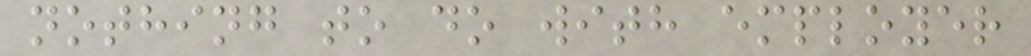nothing to do with employer
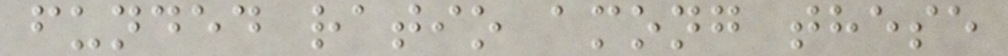funded ratio among these
